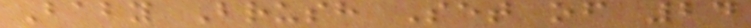Baby Brush Set of 24
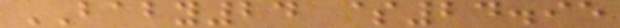BABY24 $24.95
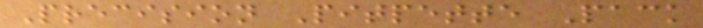Precision Pitpette Pack
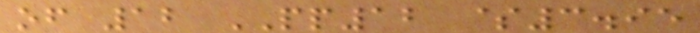of 12 PP12 $3.95
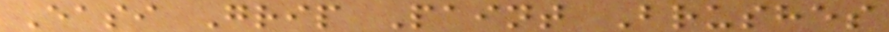Easi Grip Paint Brushes
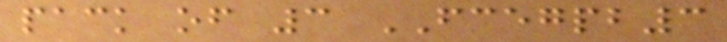pack of 3 FCEGPB3
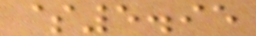$5.95
